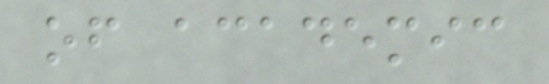of academic
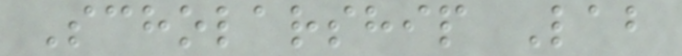Scholarship Lab
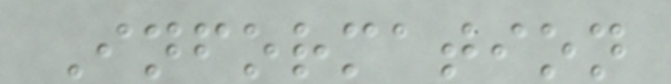Information
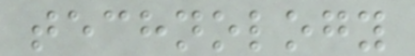technology
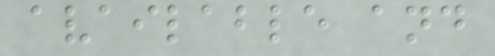available and
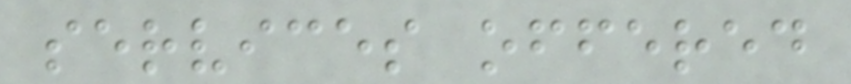services offered
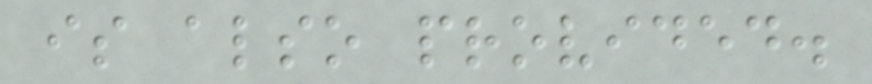is also provided.
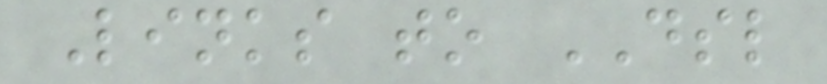Links to DSL
